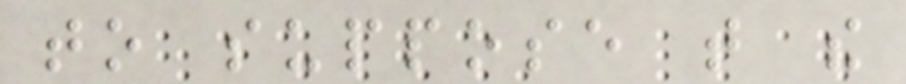to suppose that the
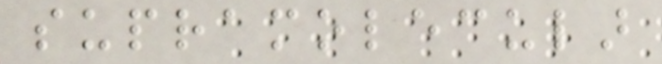supramolecular
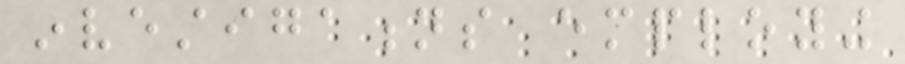investigations employing
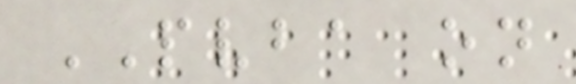PVBA on
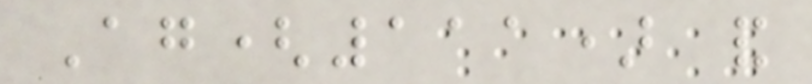Ag(111) and
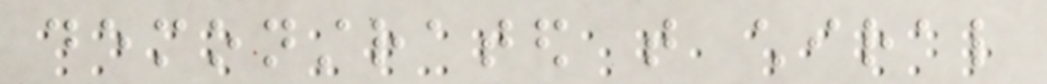demonstrated that chiral
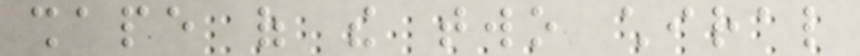shape of the two chiral
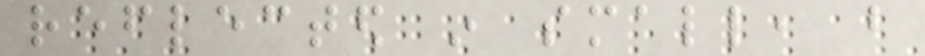reflected in small, but
